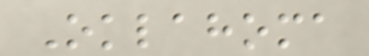Oklahoma
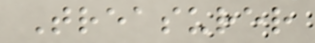Treasurer
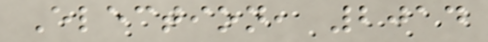Election, 2014
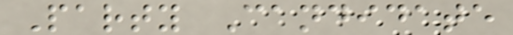Party Candidate
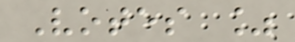Votes %
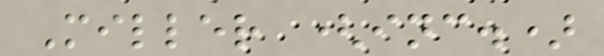Miller (inc.)
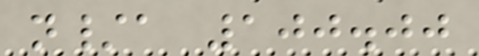n/a 100.00
